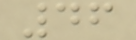46
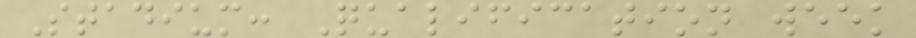Stadium: Qualification week
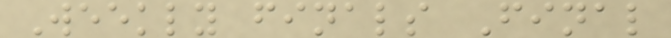Weekly finals Final
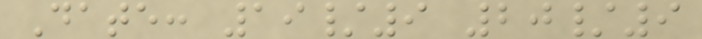Date: 19/9 20/9
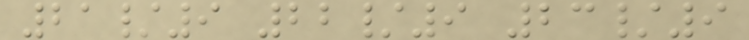21/9 22/9 23/9
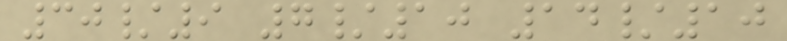30/9 7/10 14/10
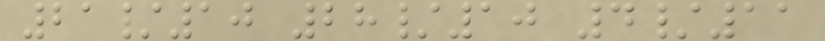21/10 28/10 4/11
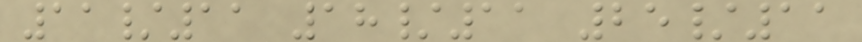11/11 18/11 25/11
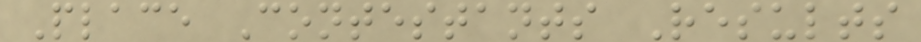Place Contestants Results
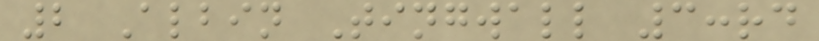2 Albin Tingwall 3:rd
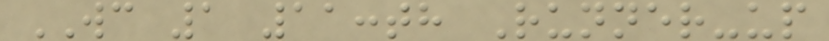WC 1 11:th Runner-up
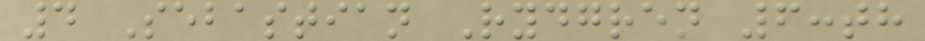4 Sebastian Rydgren 6:th
